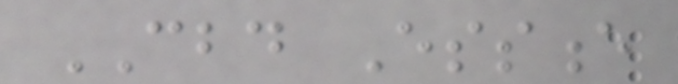CBD Essence
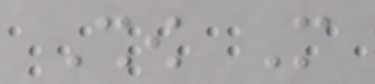Show More
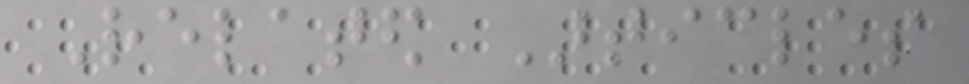Related Articles
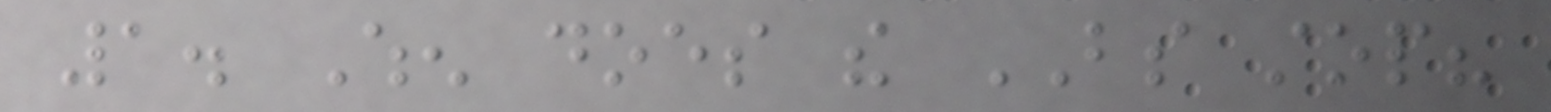1. When does the BS stop?
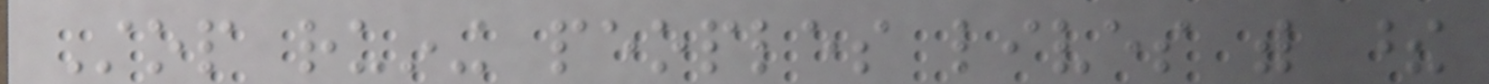Stop ruining peoples lives with these
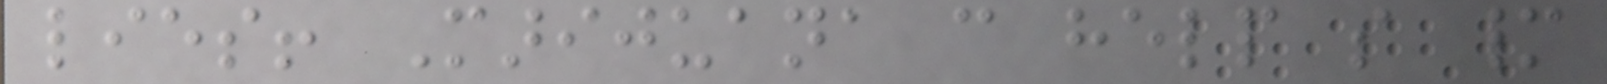lies! Marijuana can help so many
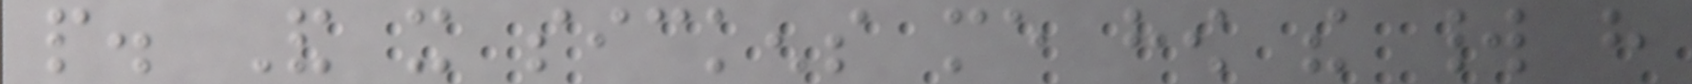people. And it sickens me how the world have
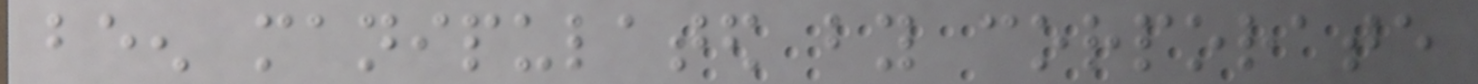been manipulated by corporate
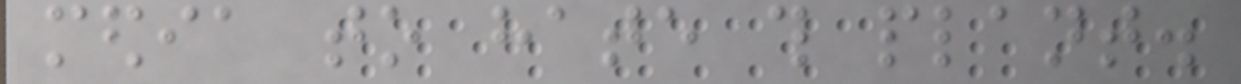media to hate this plant.
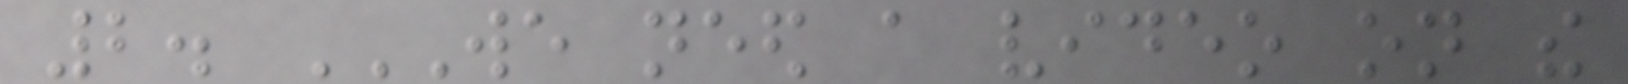2. WE NEED A VIDEO ON THE
